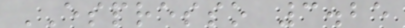ESPRESSO 3.25
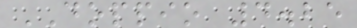DOPPIO 4.25
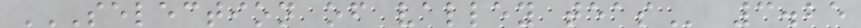SELECTION OF VALLEY TEAS 3.25
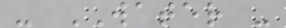- WATER -
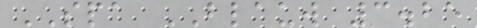SPA BLAUW 3.25
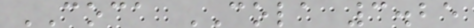COCA COLA 3.25
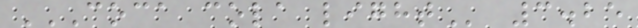COCA COLA LIGHT 3.25
